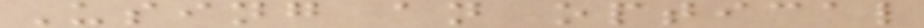Using an optical
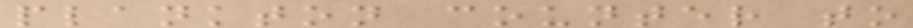plankton counter to
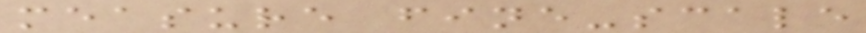measure fine-scale
